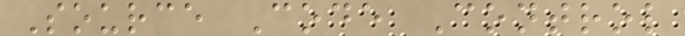Source Code Control
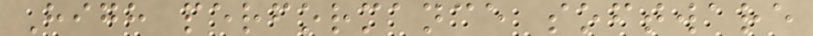High performance software
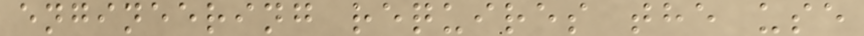engineering requires the use
